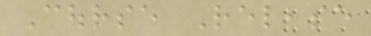Course Release
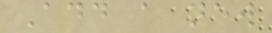Add a new
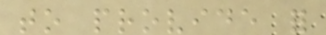to provide for
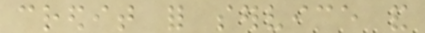credit for service and
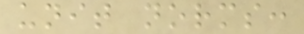unit norms:
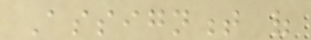Assignment of
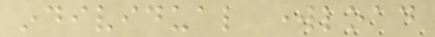individual workload
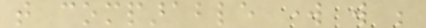that comparable work will be
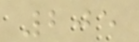205
